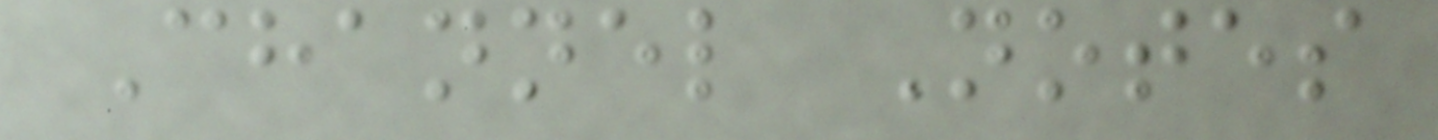Channel Notes
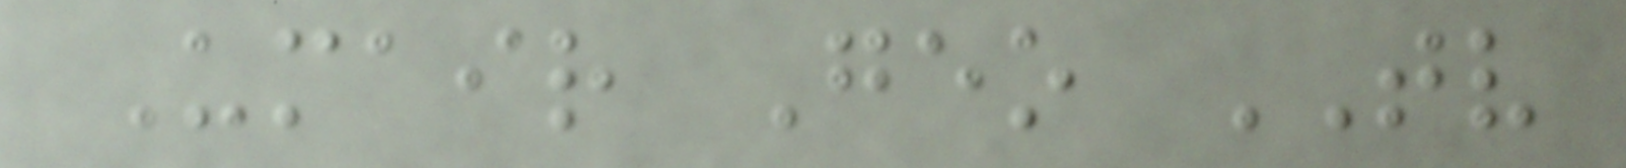Umair Geo TV
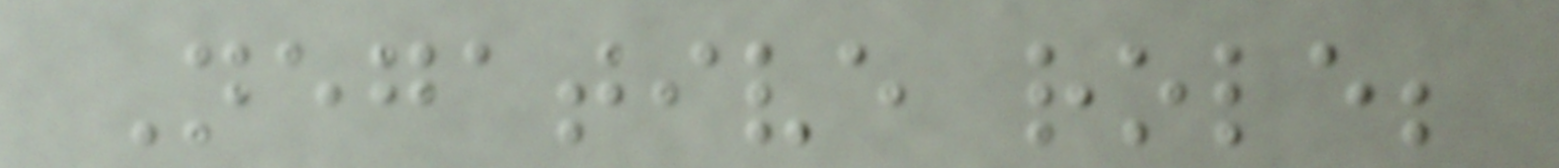Negative role;
